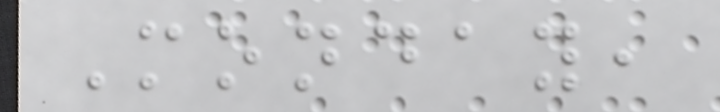Monday,
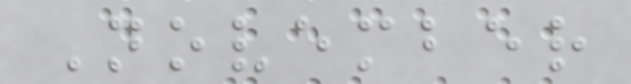November
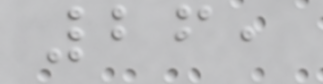26,
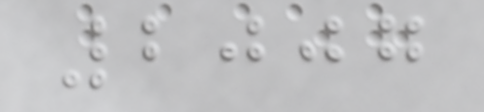2007
